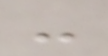-
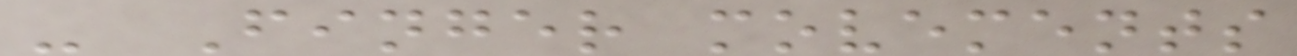- Finger movements
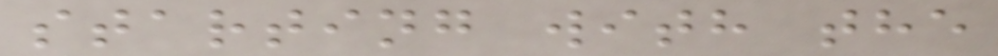starting with the
